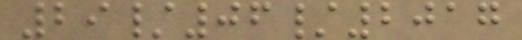29/06/2017
